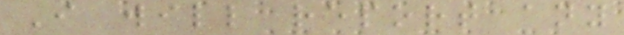I will report any
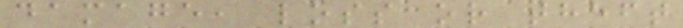damage, loss or theft
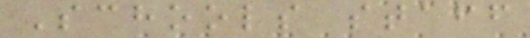Schools staff
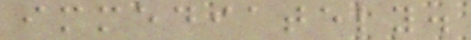immediately.
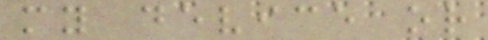my device or
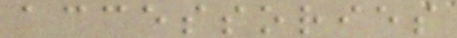accessories
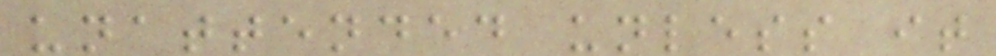unattended unless it
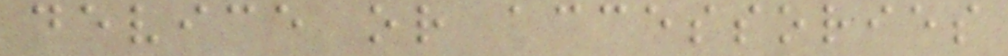device or accessories
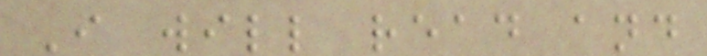I will read and
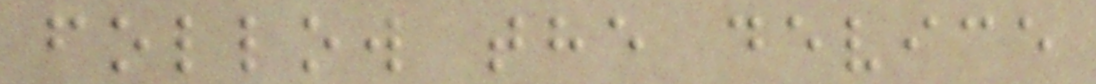follow the device
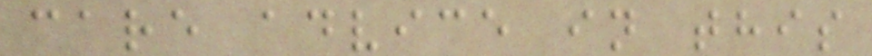care advice in this
